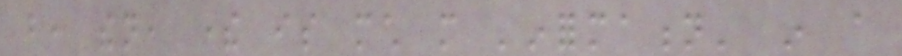but, then, there is much more 'information' in a
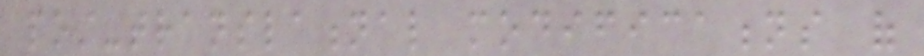post-translational modifications of
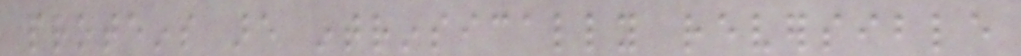proteins are intrinsically reversible
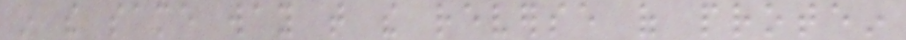in the same way that the reverse of protein
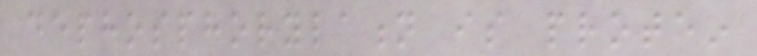dephosphorylation is protein
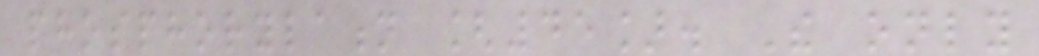phosphorylation [45]. The only
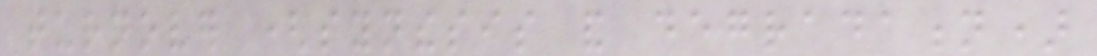turnover (synthesis and degradation)
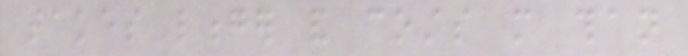takes longer and costs more than
